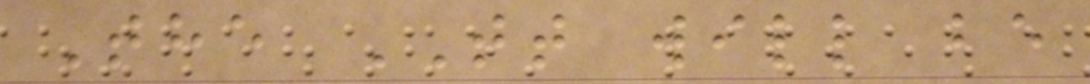The TT will be
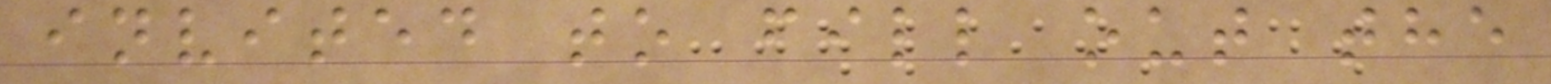invited to fill out the
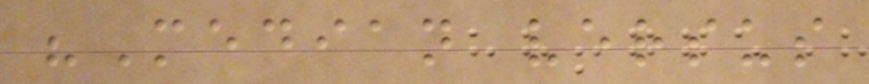"Median versus
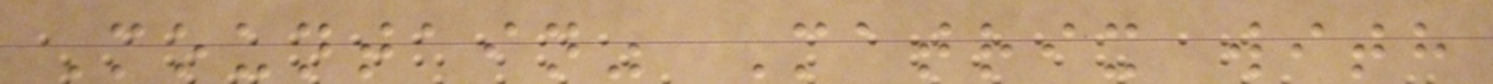Mountain" Matrix with
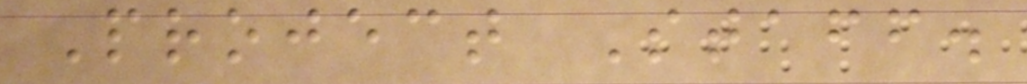Project Staff.
